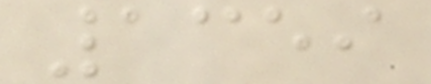1359
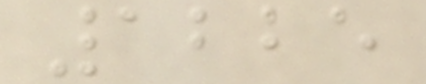1225
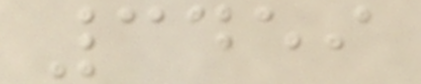3459
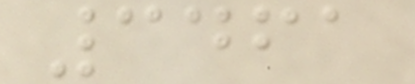3461
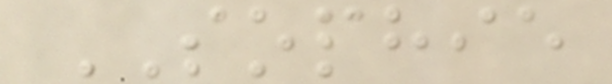SOPHIE
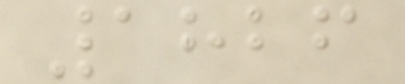1826
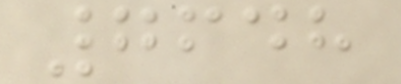7648
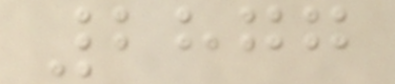2877
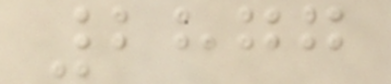2877
